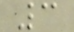3
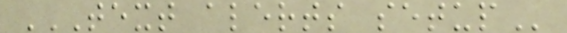TEXT ALERTS SETUP
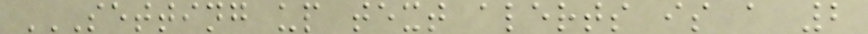SETTING UP TEXT ALERTS IS A 2
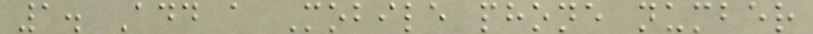1. Add a Mobile phone number
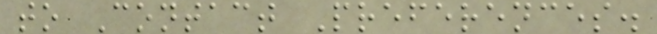to Contact Preferences.
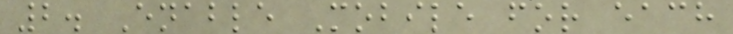2. Enable Mobile for each
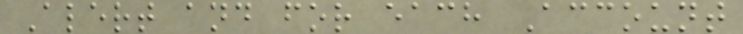Alert and for each Account
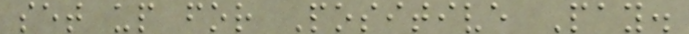set up for Positive Pay.
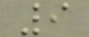9
